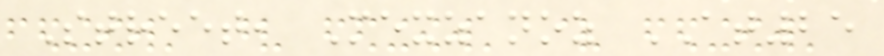Street, Mexzanoz AT25
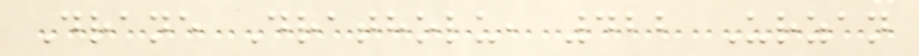Drane Dratholu, 422 Urzan
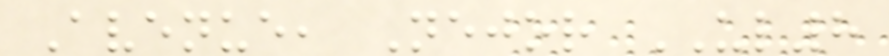Avenue, Nejor UL8
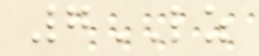7LZ
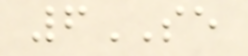6SE
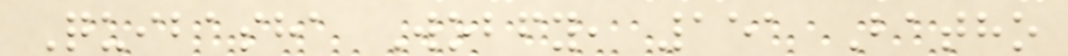Quibasha Wobfy, 151 Batho
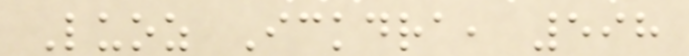Luoz Ickdra, 598
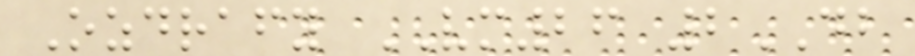Ozdrafy VM26 2DB
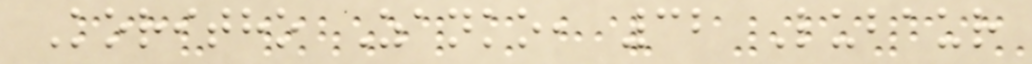Koritho Zanko, 32 Lubaur
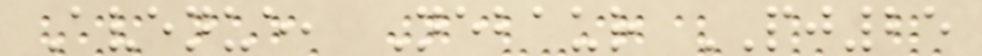Avenue, Nebaur PJ25
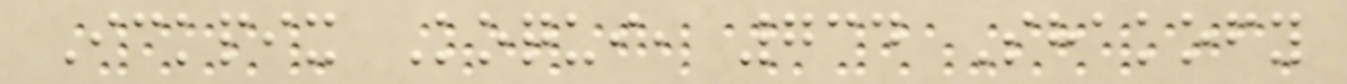Ickpix Koqui, 734 Shakofy
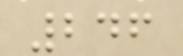246
